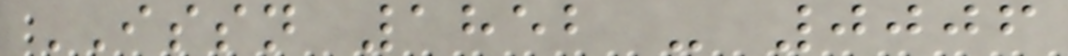ISSN 1852 - 0006
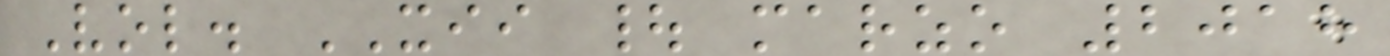Vol. XII | marzo 2018
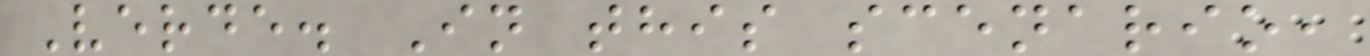Verde. In this scenario,
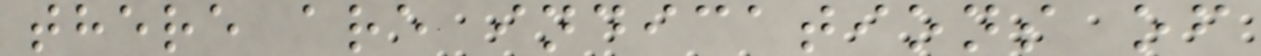there are indications of
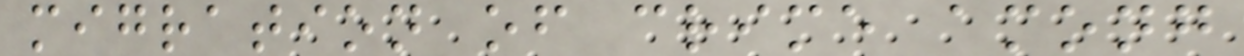migration of crime among
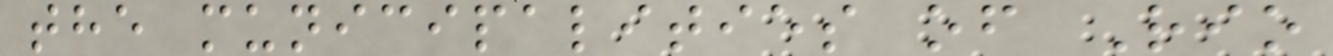the municipalities of Rio
